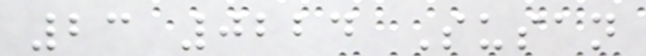23 0224 Susan
